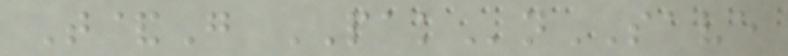T&G PAKnSAVE
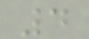4
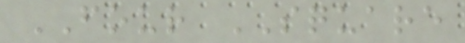FOUR SQUARE
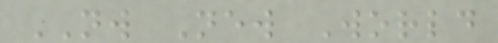NW New World
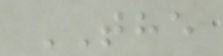THE
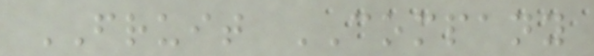FRUIT COMPANY
